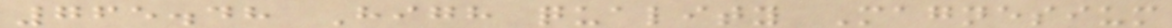765.48 High quality Magnesium
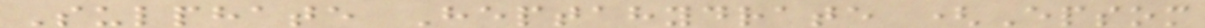Sulphate Heptahydrate (Epsom
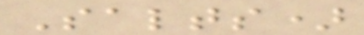Salts)
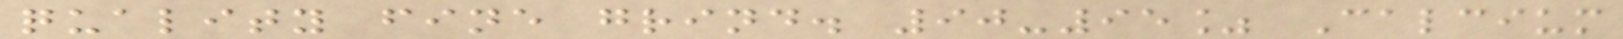quality fine grind. 90-95% Calcium
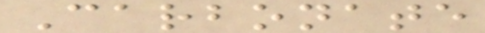Carbonate
